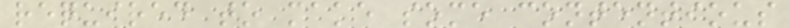required to make some contentious
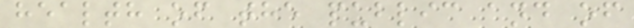health of the public and of
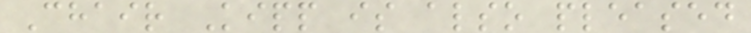Chair Kipp is also pleased
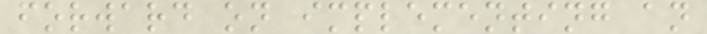forward on implementing an
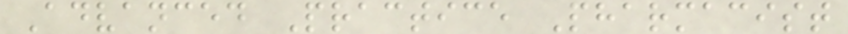Advanced Practice Pharmacist
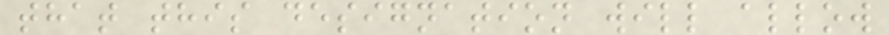that this designation will allow
